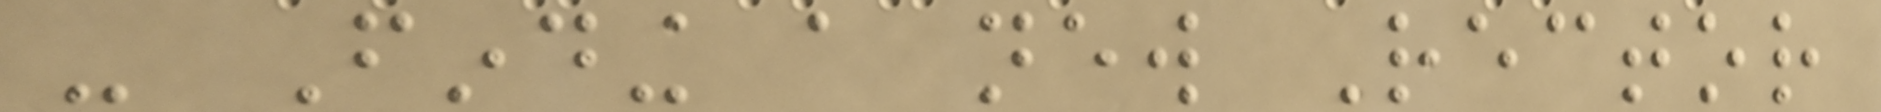- Finding a new Rector
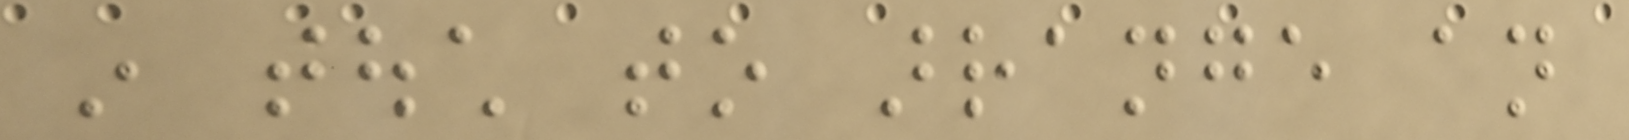in touch to arrange an
